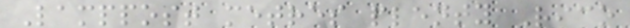Lamppost metres plenty Rico
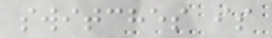switches is
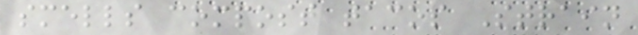smells compost tacos Strain
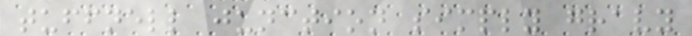tuffnell junction simply gravy
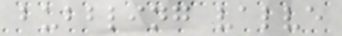bubbling valve
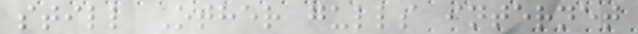still Other gulls internet
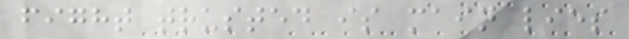fight trusted is main lies
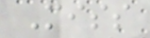Miss
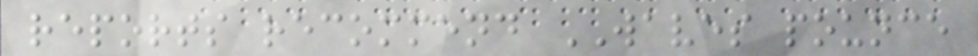reports recommend WAVES pounce
